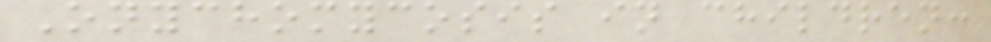Onychomycosis in children:
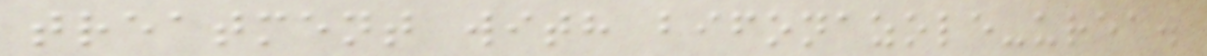treatment with bifonazole-urea.
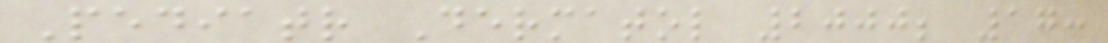Pediatr Dermatol 2000; 17:
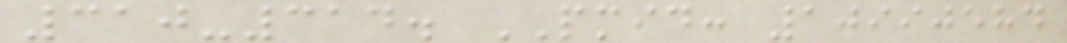310-314. PMID: 10990584
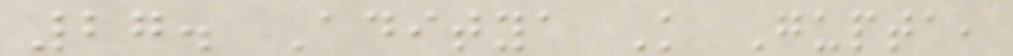27. Aditya K Gupta,
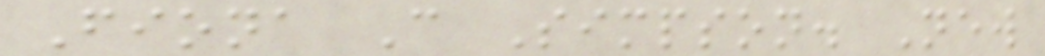Fiona C Simpson. New
